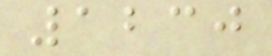1230
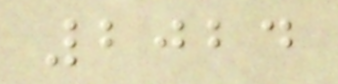2024
